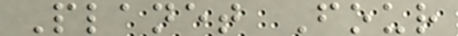Planet Four
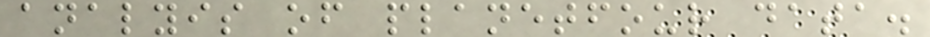analyis of planetfour data.
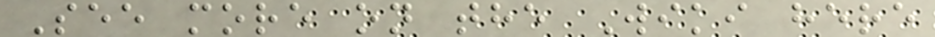See more on the Wiki here
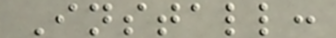Install:
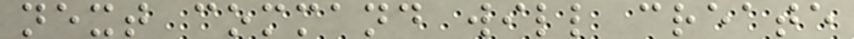next command will create
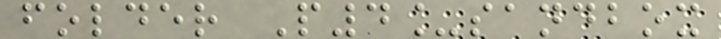folder P4_sandbox
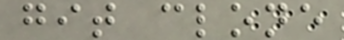git clone
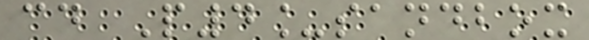cd P4_sandbox
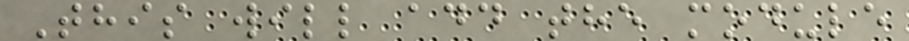This will add the module
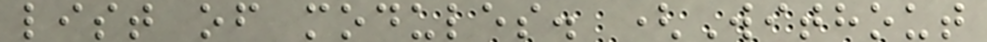list of modules. (Without
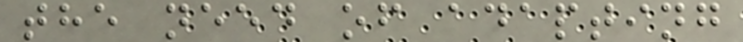the need of adapting
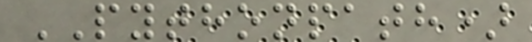PYTHONPATH)
